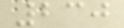230
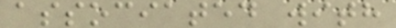associated with
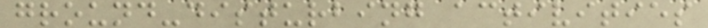ground-disturbing activities
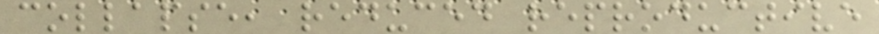collapse, reduced reproductive
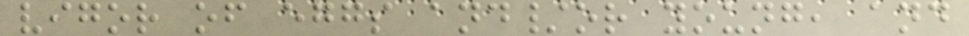vigor of eggs and/or young, and
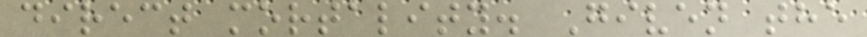direct mortality. Given the
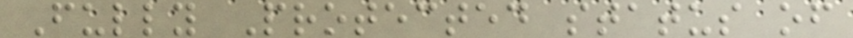Fully Protected status of
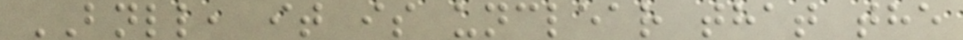BNLL, it is unclear that the
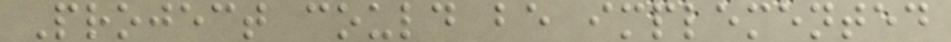Project could be implemented
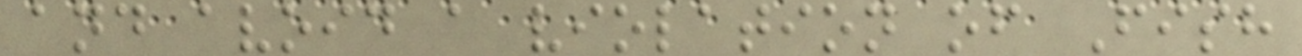and avoid a violation of Fish
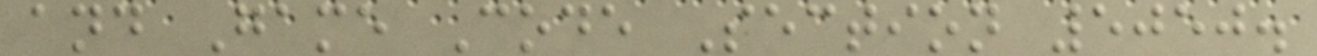and Game Code Section 5050.
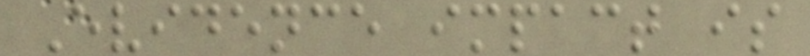Evidence impact is
